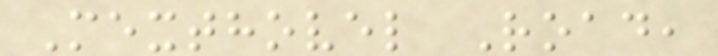Mexthovel Road,
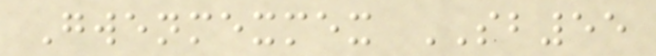Gwenmexmex SB55
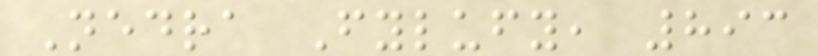Nedra Fylufy, 893
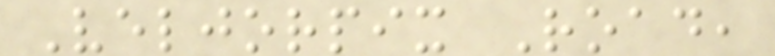Veljorpix Road,
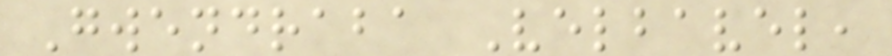Gwendraba Velbavel,
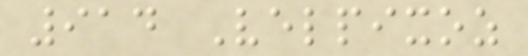914 Velpixoz
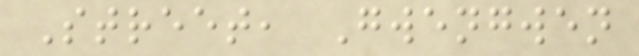Street, Gwengwen
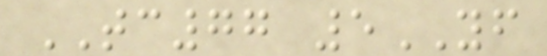TC77 5YF
